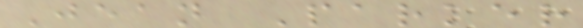Jean Parker
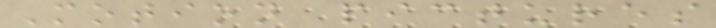Motion pictures
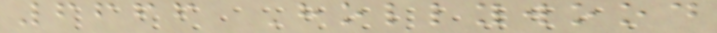6666 Hollywood
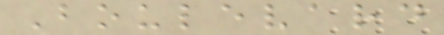Boulevard
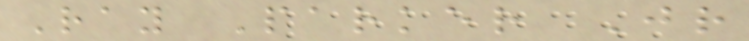Ray Parker Jr
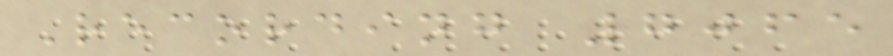Recording 7065
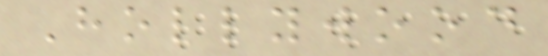Hollywood
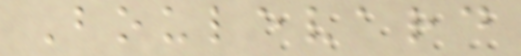Boulevard
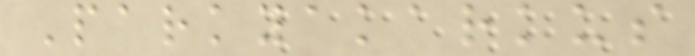Parkyakarkus
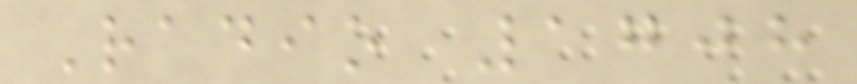Radio 1708
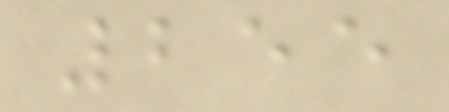255
